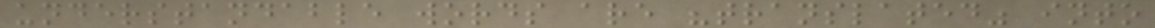understandable words are "translated" into
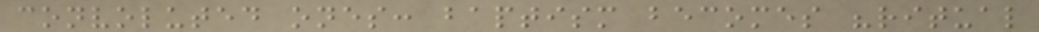convoluted ones: baptism becomes "ritual
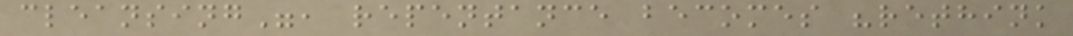cleansing", repentance becomes "rethink
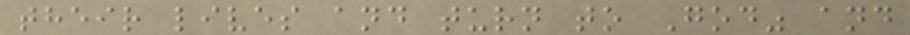their lives and turn to God" and
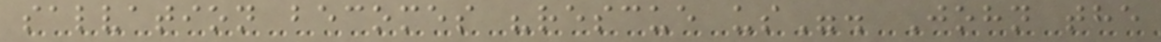salvation becomes "rescue us". John the
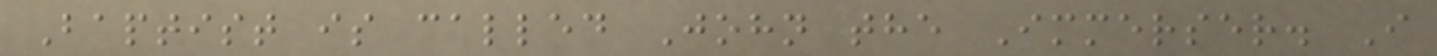Baptist is called John the Immerser. I
